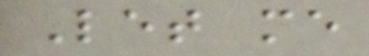Let me
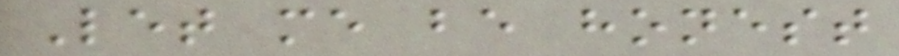Let me be honest
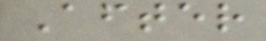After
